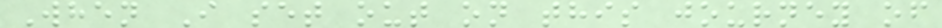When I set out on this journey of
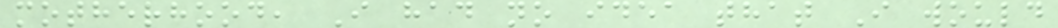motherhood, I had no idea that I would
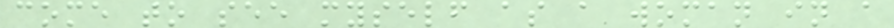come to see myself as a woman in a
